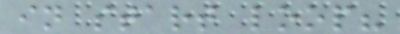in start loop?
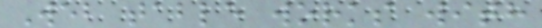Web table works with
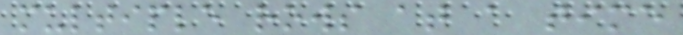multiple rows at a time
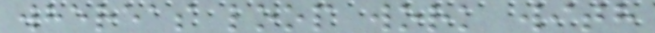whereas loop work with
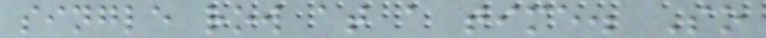single row at a time. So
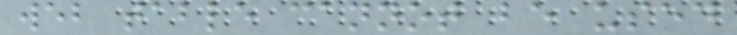web table cannot be used
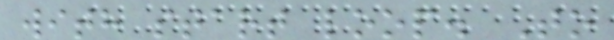with start loop. To
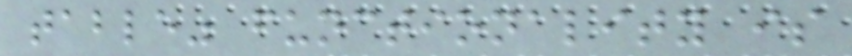table" functionality is
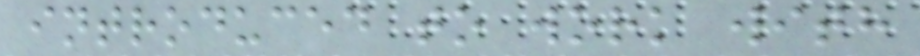introduced to work with
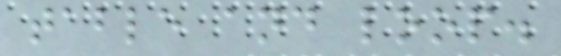table and loop.
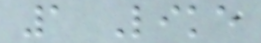1 Like
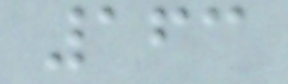163
